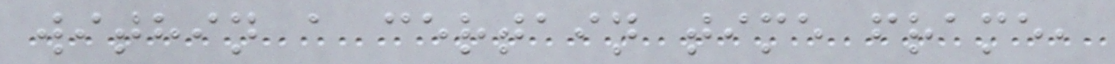within a certain time frame,
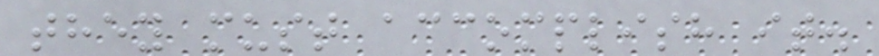they must accomplish it.
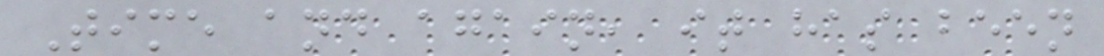Time and again, it has been
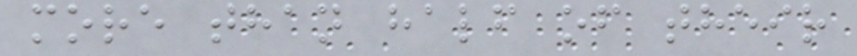more than half of their
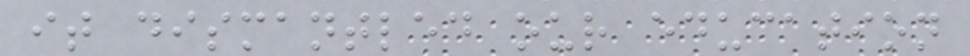it dismantled our education
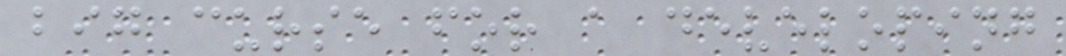big curse for a developing
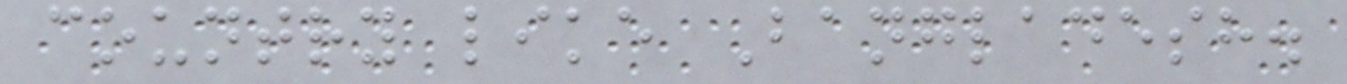country like Bangladesh.
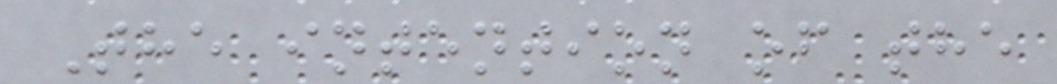The intention of the
